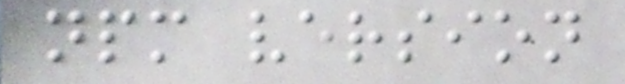npm version
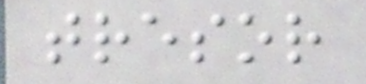tresor
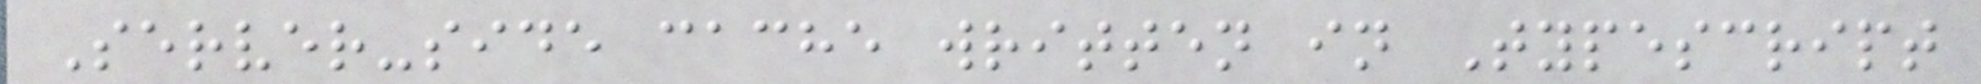Server-side cache written in Typescript
